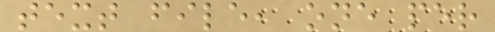text file, one per
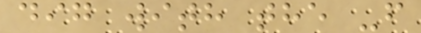dig with the -f
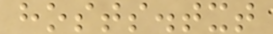hosts.txt
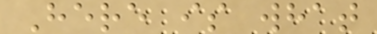Here is what
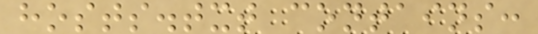hosts.txt contains:
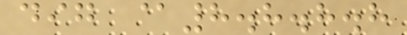dig @8.8.8.8
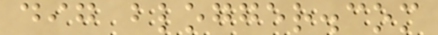dig blogger.com
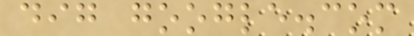dig google.com
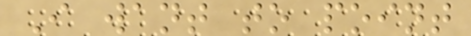I want to point
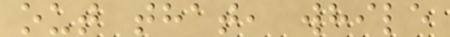out that, while
